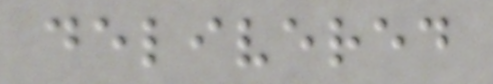delivered
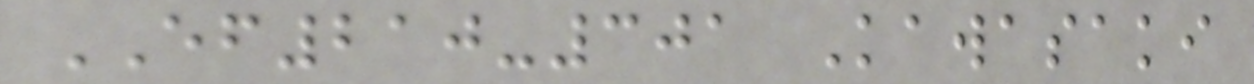EF210-301 Kawasaki
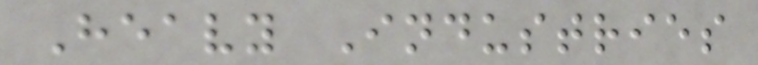Heavy Industries
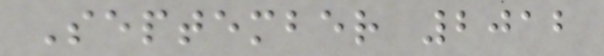September 2012
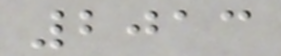2013
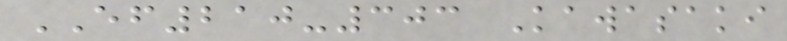EF210-303 Kawasaki
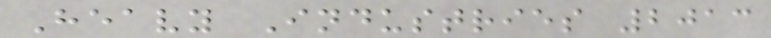Heavy Industries 2013
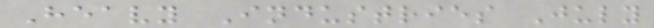Heavy Industries July
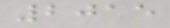2015
